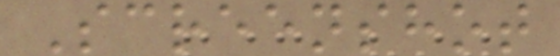Screenshot
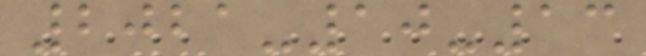2021-10-13
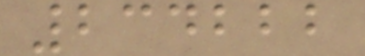234222
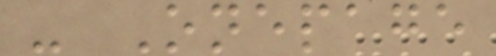- Onepage
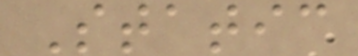Static
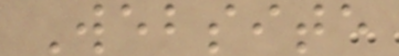Website
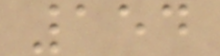154
